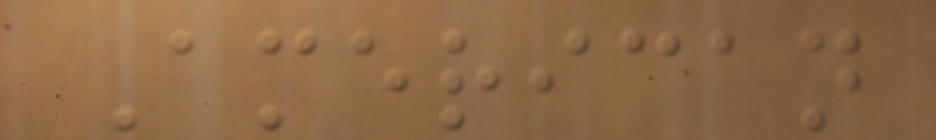American
